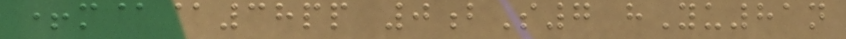+m@@38pp 0bS7 hYu81n
